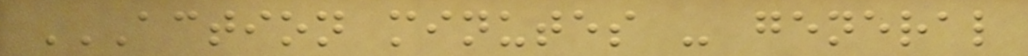ACTION MINUTES - GENERAL
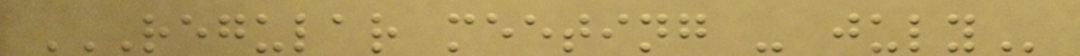REGULAR MEETING - JULY
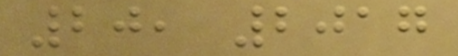20, 2017
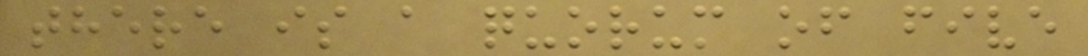there is a quorum of five
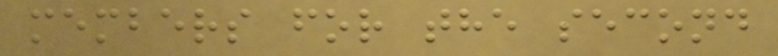members for the second
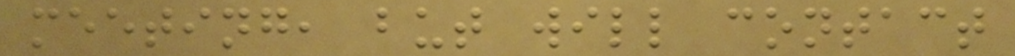meeting, but will contact
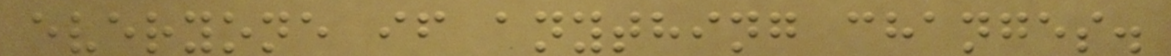everyone if anything changes.
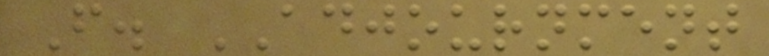F. ADJOURNMENT
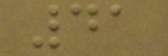41
